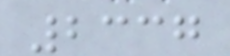2337
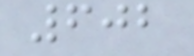602
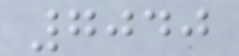7040
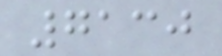7130
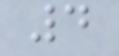4
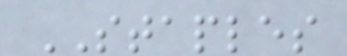STAPLES
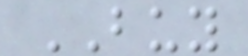BUY
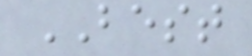BEST
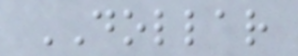DOLLAR
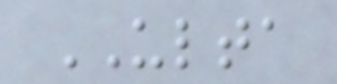ULTA
